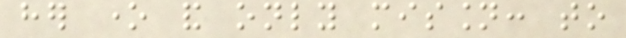her one and only mission: to
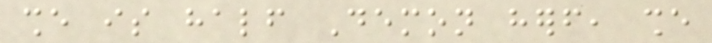she is half Demon herself, she
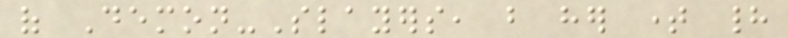of Demon-Slayers, but her time had
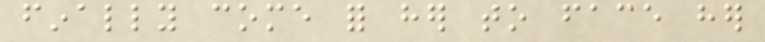finally come for her to face her
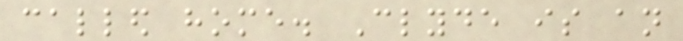called home. Clyde is an
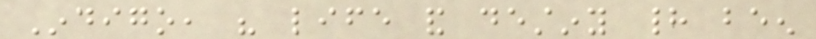Indigo, his life and destiny had been
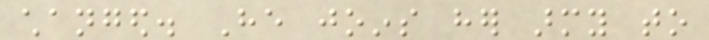changed. He joins her army to
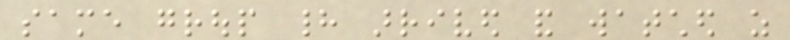same group had arrived and watched as
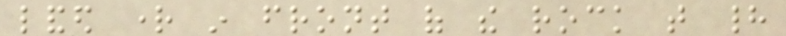landed right in front of the rock that had
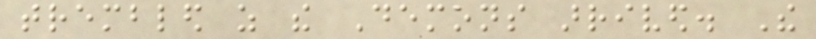trembled as the Demons arrived. The
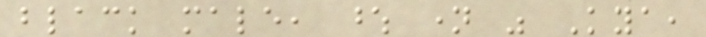black male, whose name was Kya,
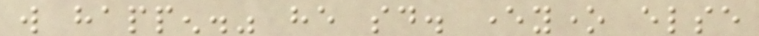will happen." he said. everyone else
